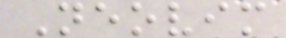Neovim
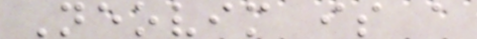Neovim is a
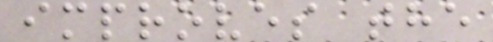improves the
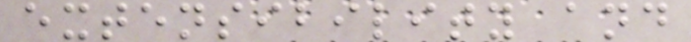extensibility and
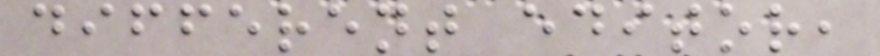different editor,
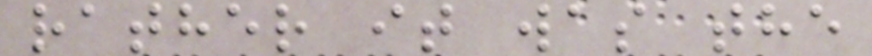rather it was the
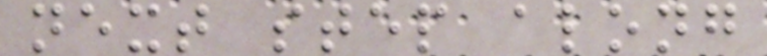next step along
